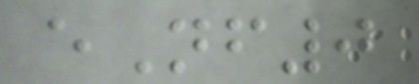eNf0
